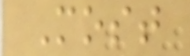Most
